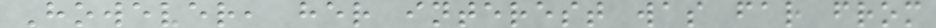However, her interest was far from
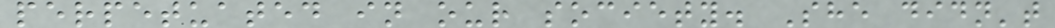perpetuated in our society. She didn't
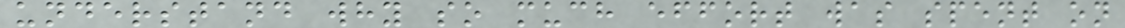understand why so much effort was spent on
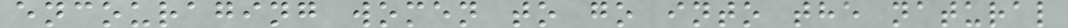encouraging women to go into the natural
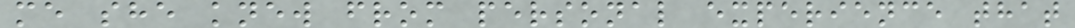me she knew from personal experience that
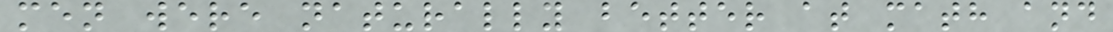men were naturally better at math and
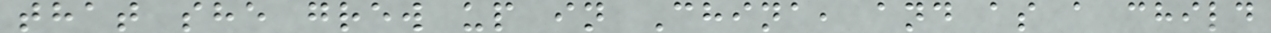that she grew up in China, and as a child
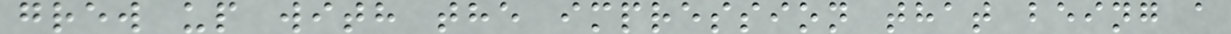grew up with the impression that being a
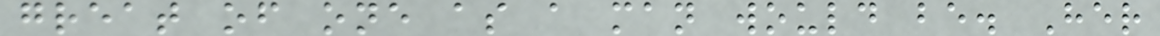great of one as a man would be. Her
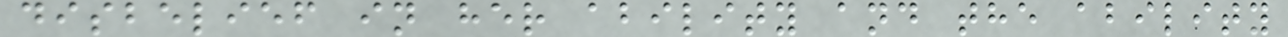disbelief in her ability and the ability
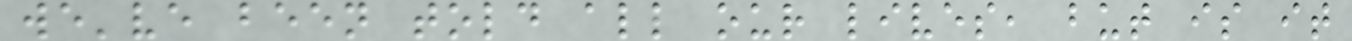we've been told all our lives, but is it
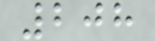208
